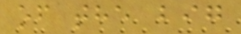of the big
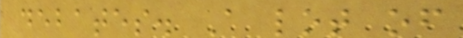debates. A lot of
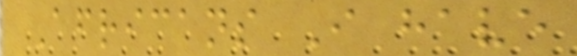Africans I have
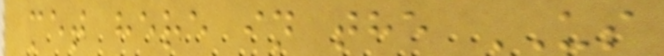met here in the US
